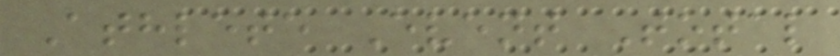Athlete Event Total
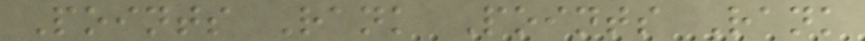Points Rank Points Rank
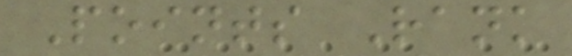Points Rank
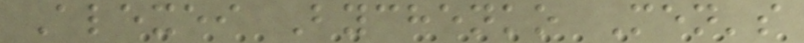Alexei Bychenko Men's
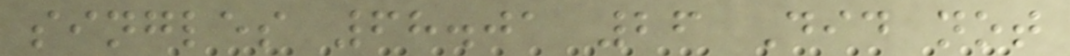singles 68.01 26 Did not
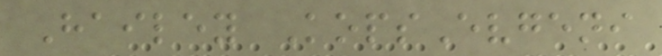Hailey KopsEvgeni
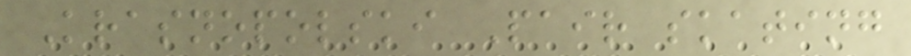Krasnopolski Pair skating
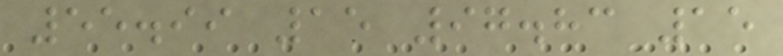55.99 15 97.83 15
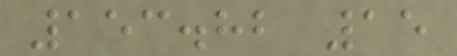153.82 15
